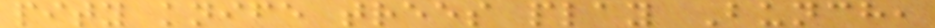pity knife trees play Bunch,
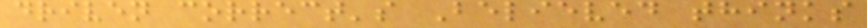driven correct's Believed thinks
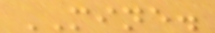MINE.
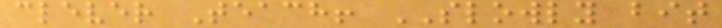clever Teach! SLOWLY bit
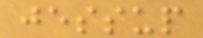jessup
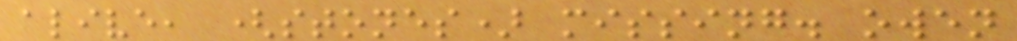alive, (stones) missing. owen
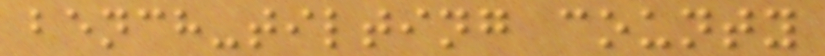bench-tilting county
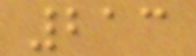213
